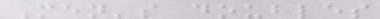Men's doubles
